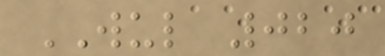WUL 020
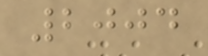2004
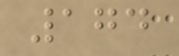174
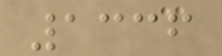1336
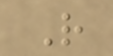R
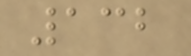132
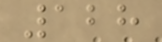128
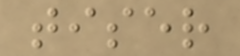tiser
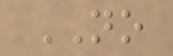NO
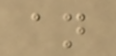an
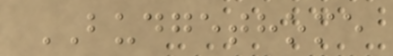BUDGETHOME
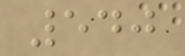540
